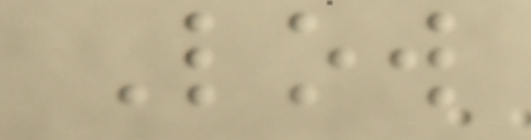Low
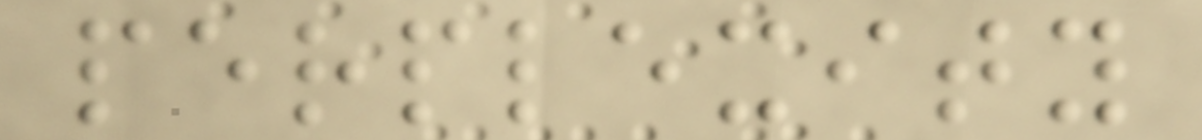perplexity
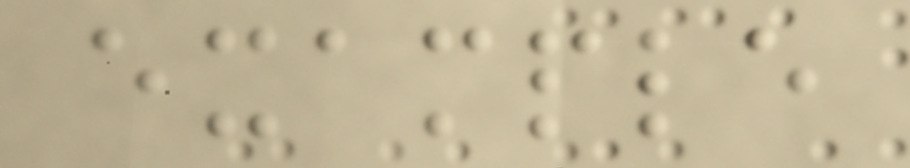example
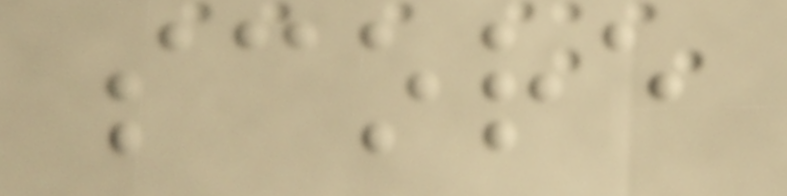score
